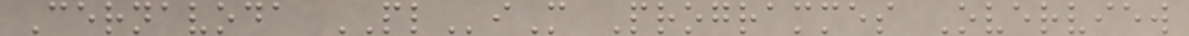Cernavoda PLiM Programmes Overview
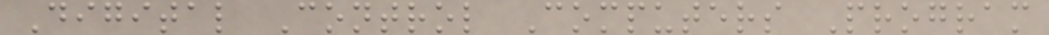Digital Control Computers Program
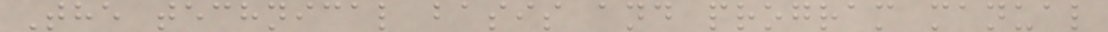The technical basis and program manual
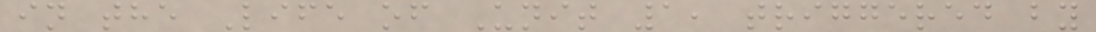in the Life of Unit 1, triggered by
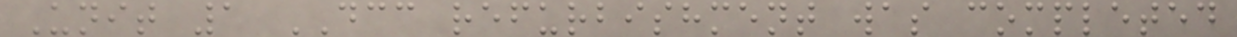Unit 1 DCC refurbishment was completed
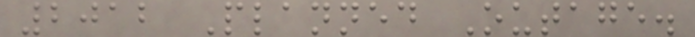2012 Planned Outage.
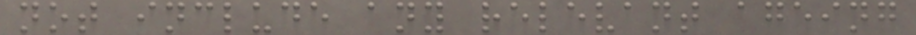not include any relevant ageing
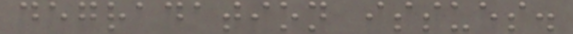degradation issues.
